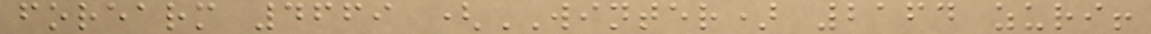forearm 4669 (WINTER) 2164 zuri!
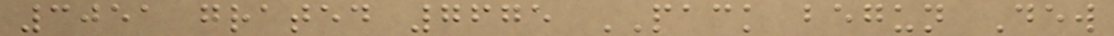3051 grated 7675 PACK begun Dew
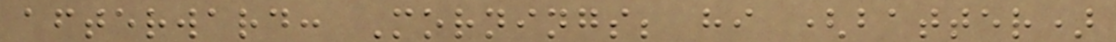afterward: Mornings; hi (batter)
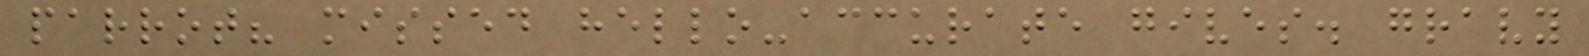parrot? missed hello-accurate gives. gravy
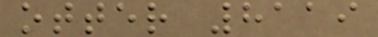otter 8119
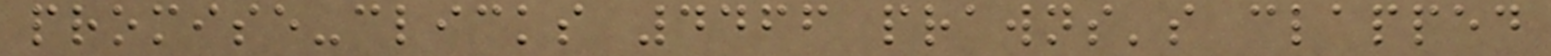promise-clicks 4466 prawns's clapped
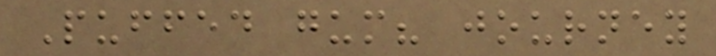Puffed gum? journey
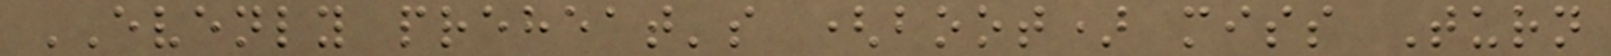EVENLY preheat's (boot) miss Turn
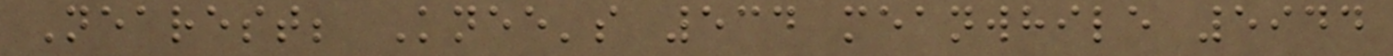Nearest; Knee's 534 meanwhile 5944
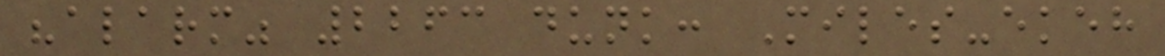"alarm" 2263 dunk: Miles-ekeh
